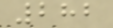282
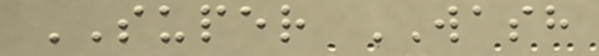SUPER WASH
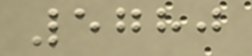5780
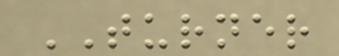TURNER
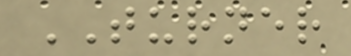TURNER
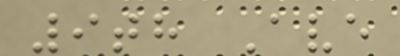9th Ave
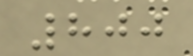800
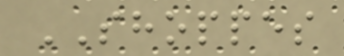SHOPPES
